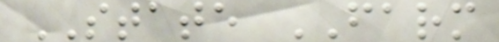STATE FARM
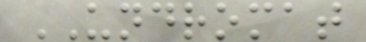UNDROMAT
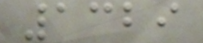1329
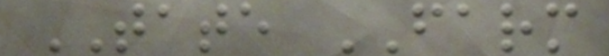TATE FARM
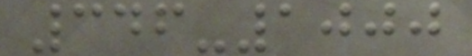346-1000
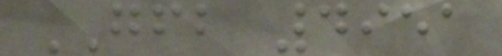GFB 4951
